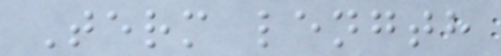Term length
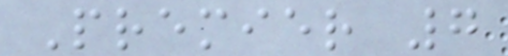Premier 7
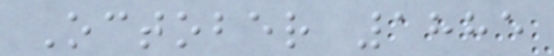October 1885
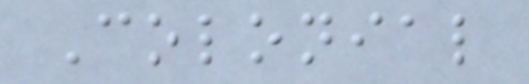Colonial
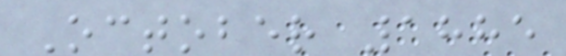October 1885
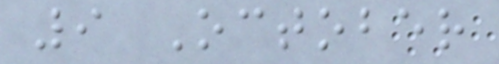9 October
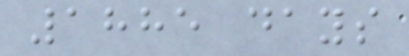1885 days
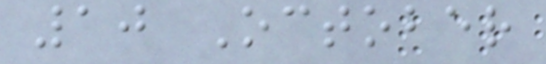10 October
